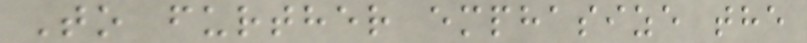To further emphasize the
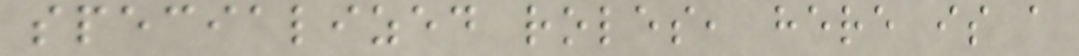specialized roles, here is a
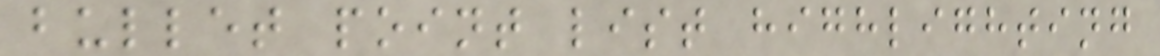bullet point list highlighting
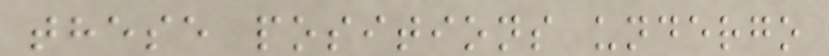these positions undergo
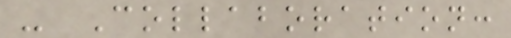- Collaboration:
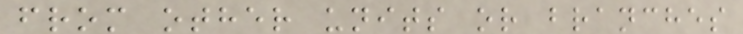from other units or branches
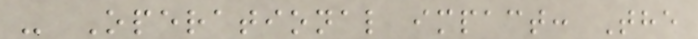- Operational impact: The
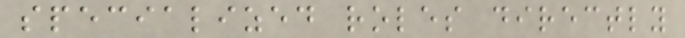specialized roles directly
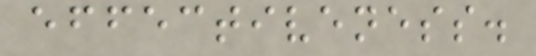effectiveness.
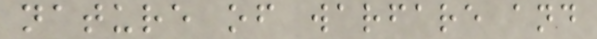nature of warfare and
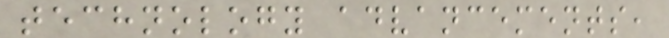technology advancements,
